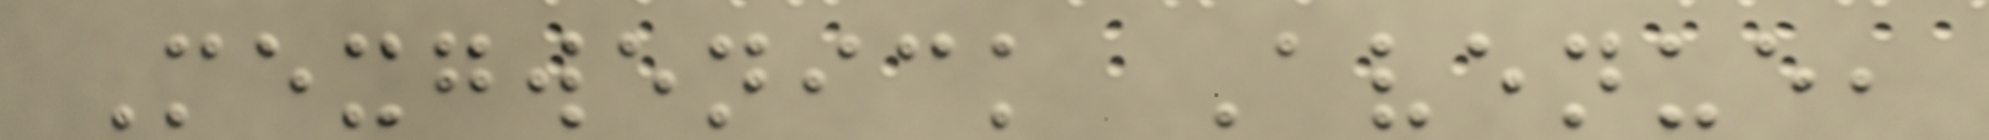Mexgwenick Avenue,
